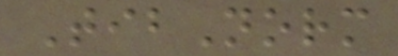TibNorm
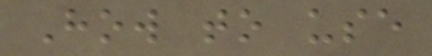How to use
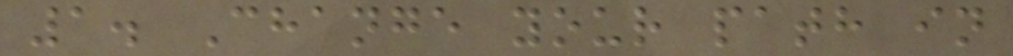1. Change your path in
